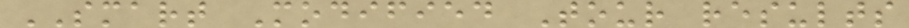SMART Modified Tour results
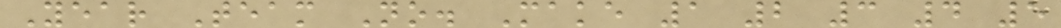Year Team No. Make 1 2 3 4 5
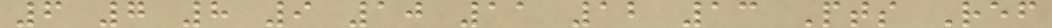6 7 8 9 10 11 12 13 Pts Ref
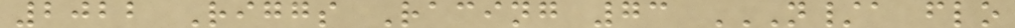2022 Riggs Racing 73 N/A FLO
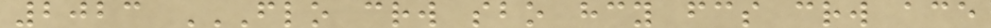2023 FLO CRW SBO HCY FCS CRW ACE
